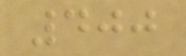400
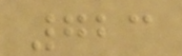723
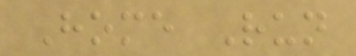Home Run
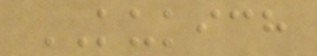KUKICH
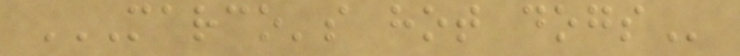MARCO'S HOT DOGS
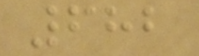682
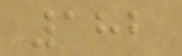182
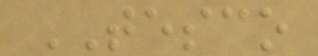TESCO
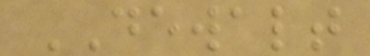DEWALT
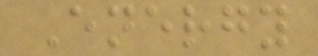Energy
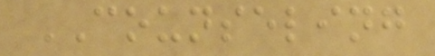COUNSELING
